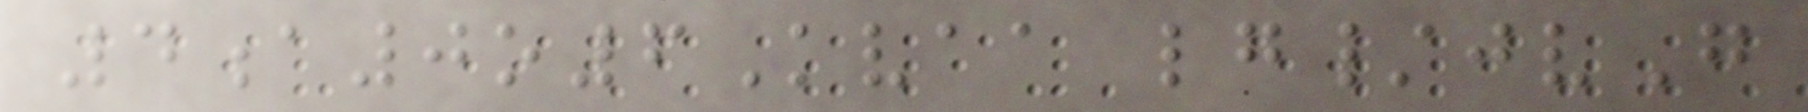4a0o6Kvaa lg/jvG
